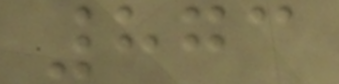873
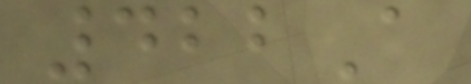422A
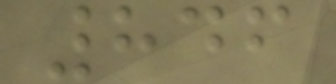846
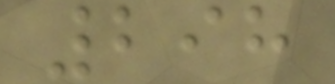298
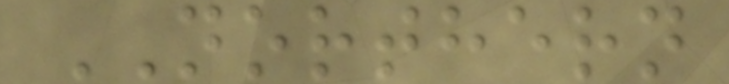NORTHERN
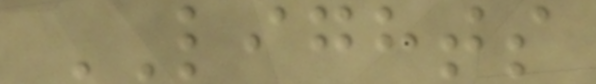LIGHTS
